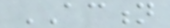ACTION
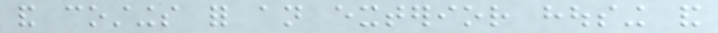and costings for an exterior housing and
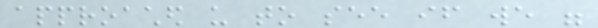approached us to see if we were
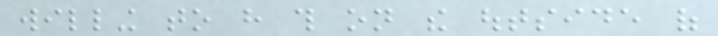willing to have this on the outside of
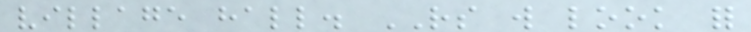village hall. RS will look for
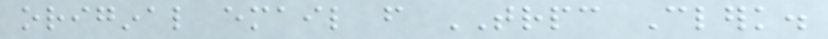original email from TRPC Clerk.
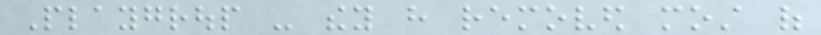Playgroup - they have removed most of
